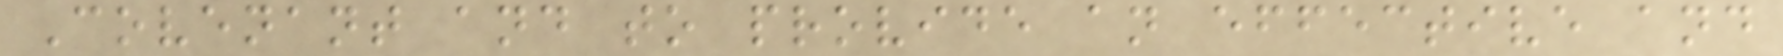Covenant and to provide an effective and
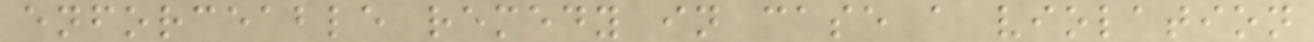enforceable remedy in case a violation
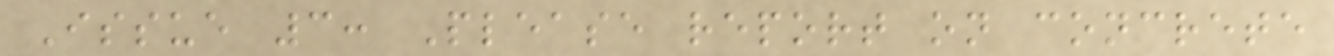Issue 3: Please report on concrete
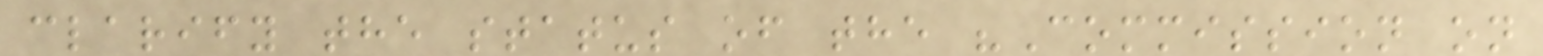clarify the status of the "Commission on
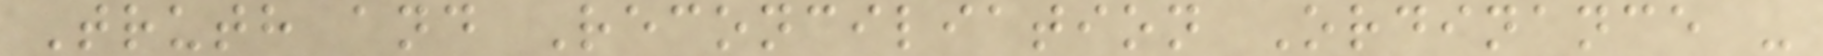Truth and Reconciliation Ordinance -
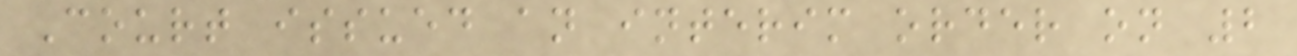Court issued an interim order on 2
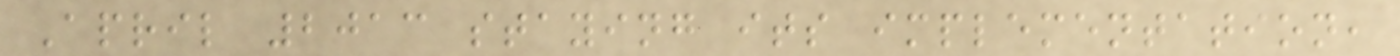April 2013 staying its implementation,
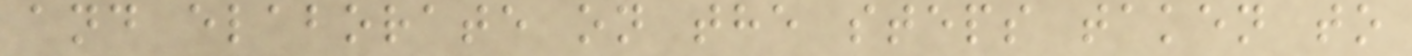and elaborate on the steps taken to
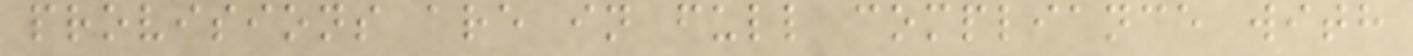provisions are in full compliance with
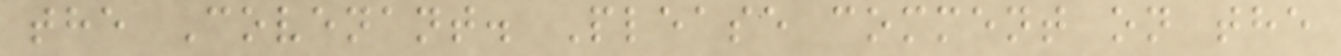the Covenant. Please comment on the
